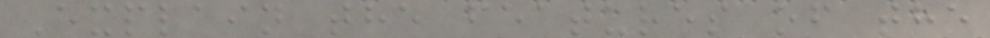Explain the features of the
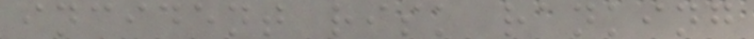incident risk ranking
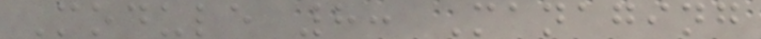Module 8: Managing
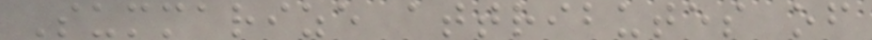Summarize attributes of
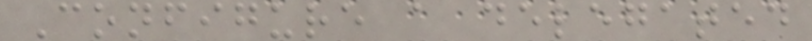Configure a delegated
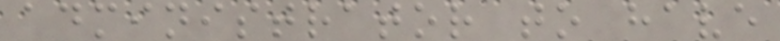administrator to have
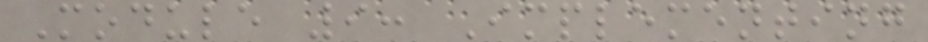Module 9: Implementing
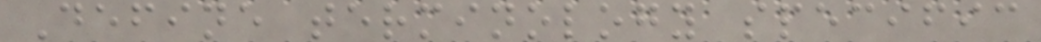Define terminology specific
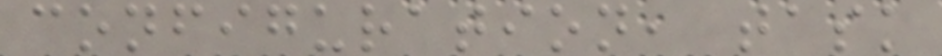configuration, task
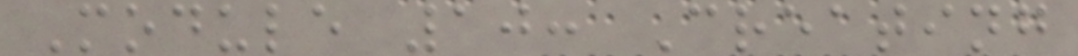Module 10: Creating
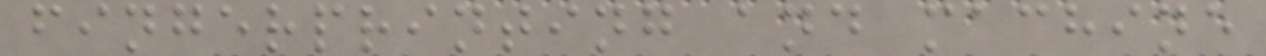fingerprinting and machine
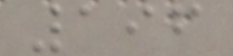196
